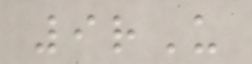9rU
